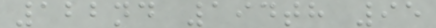122nd 194th 95
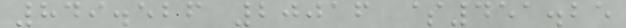849.526 20016 $451.25
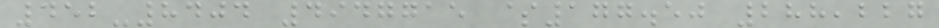452-8404 4947715 $177.50 288,227
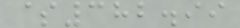$382.99
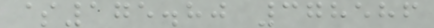$175.80 378586
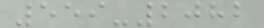559-2082
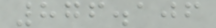876.106
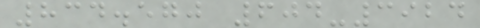834.570 604-3924
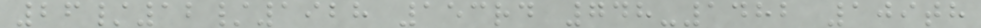26/12/1928 153rd 748-1482 109th
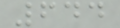644
